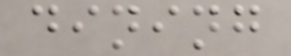dining
